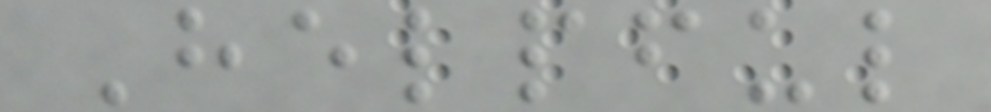Helpful
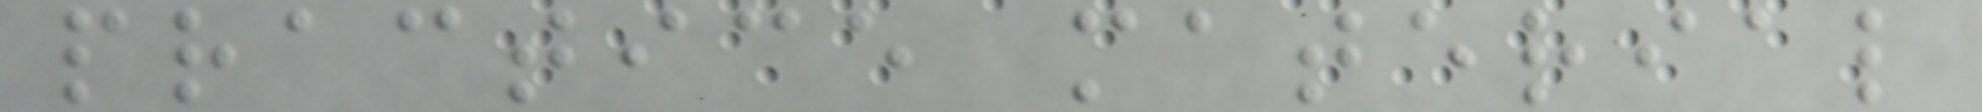practice material
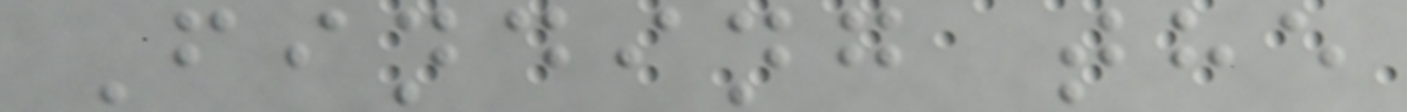Finding the
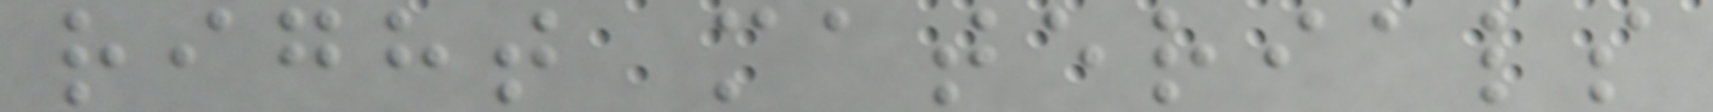right materials
